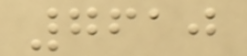7610
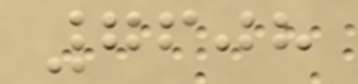7608
